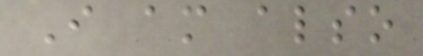I am also
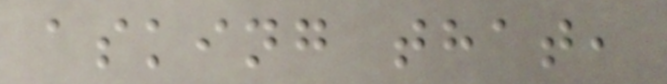asking that,
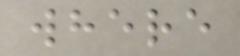where
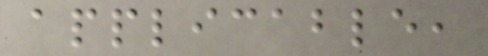applicable,
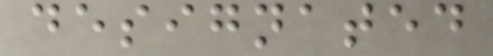designated
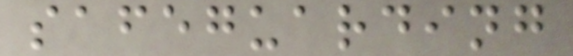safeguarding
